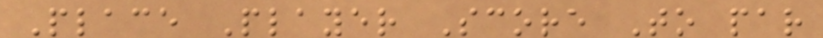Place Player Score To par
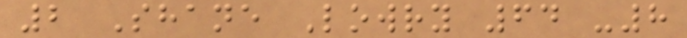2 Shane Lowry 64 -8
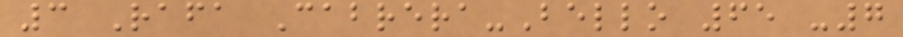3 Rafa Cabrera-Bello 65 -7
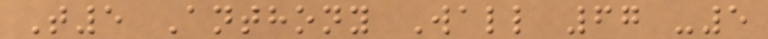T5 Anthony Wall 67 -5
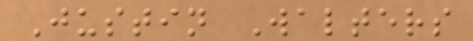Justin Walters
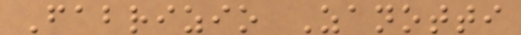Fabrizio Zanotti
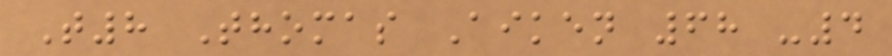T8 Thomas Aiken 68 -4
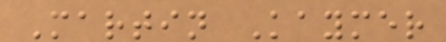Martin Kaymer
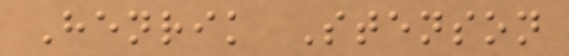Henrik Stenson
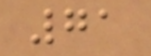71
